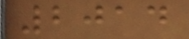2014
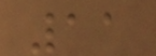11
